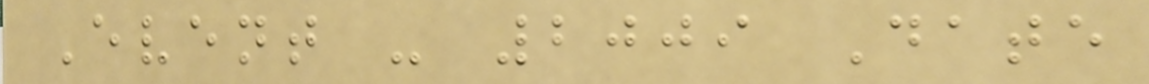Event - 2009 Date
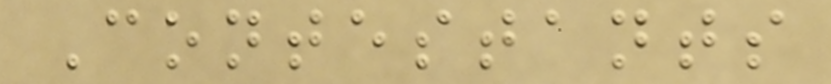Contestants
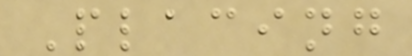Placing
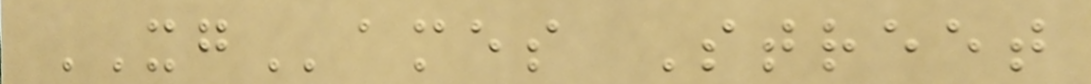XGames Street
